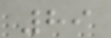89
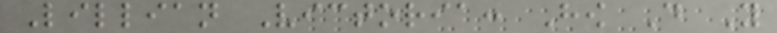Lillian Victoria: How Do You
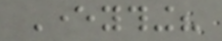Everything?
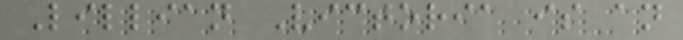Lillian Victoria is an
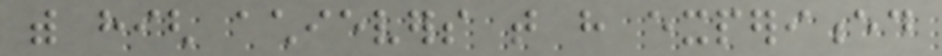with high achievers that have experienced
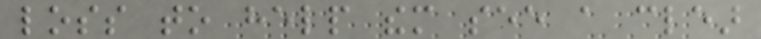loss to help them see a clear
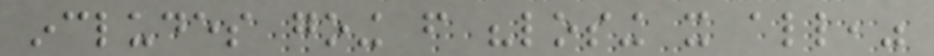includes going from "losing it all,"
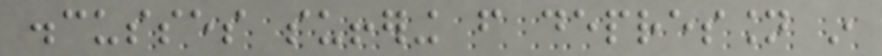discusses suffering from depression in
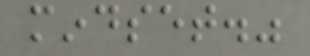mindset."
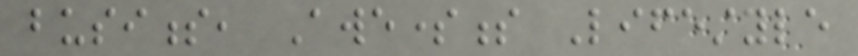business, Awesomeness Lifestyle
